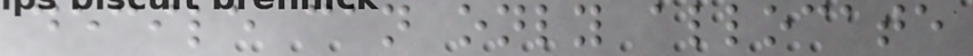decile can only allocate
